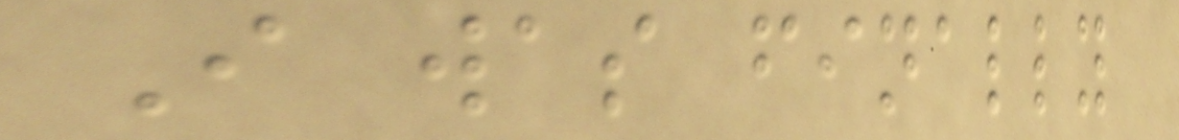I was finally
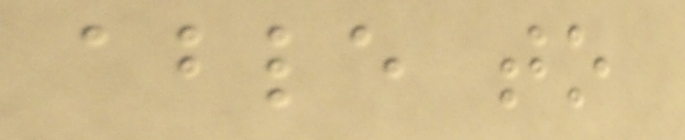able to
